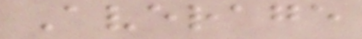Average
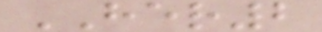HER2
